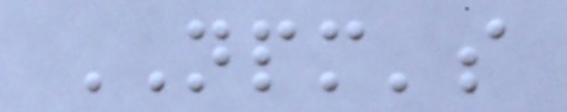NPM's
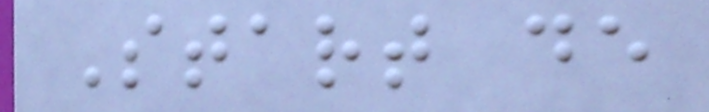Start de
